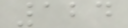124
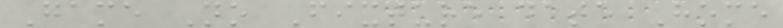Game No Fixture date Home
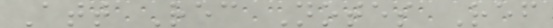Att Rec Notes Ref
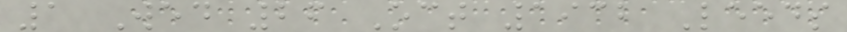1 Wed 26 Oct 1932 Leeds
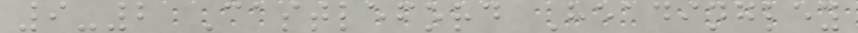9-2 Castleford Headingley
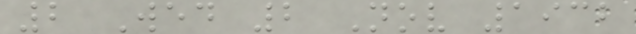2 Wed 2 Nov 1932
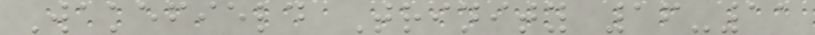Wakefield Trinity 16-11
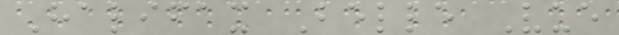Halifax Belle Vue
